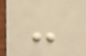-
